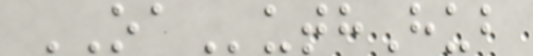OAuthHub
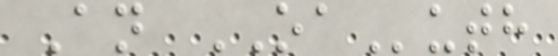An OAuth
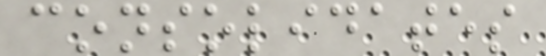consolidates
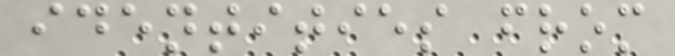identities from
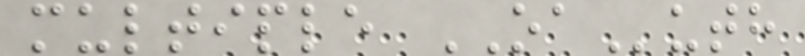multiple OAuth
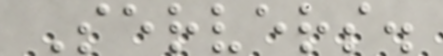Servers.
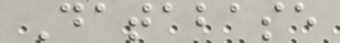Database
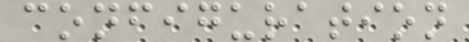configuration
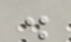.
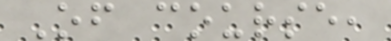Of course,
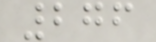276
